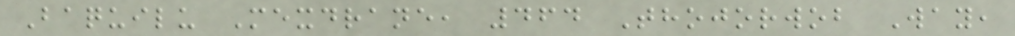Baquilu Mexdrane, 464 Thojorwob Way,
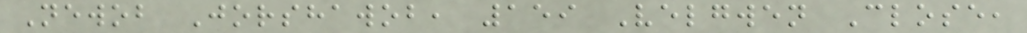Newob Jorshawob, 159 Velgwen Close,
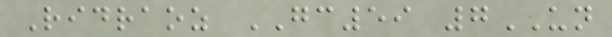Ridraoz GC59 7UN
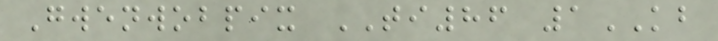Gwenwobpix TI86 1KB
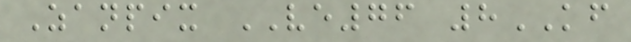Zanpix VE76 8KF
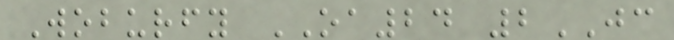Woburfy OA24 2JC
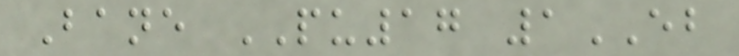Bane PU17 1EB
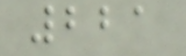221
